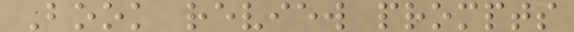Book review prompts
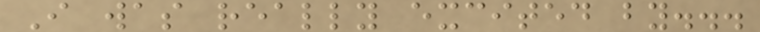I was really excited by...
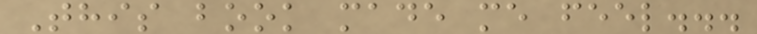This book made me feel...
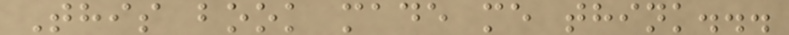This book made me think...
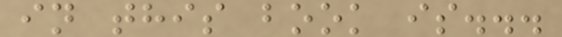in this book is...
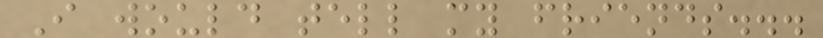I would tell my friends...
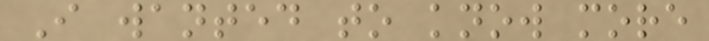I wanted to know more
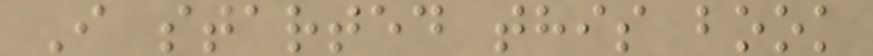I started this book
